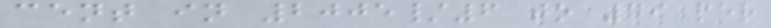cent in 2005/6 to 49 per
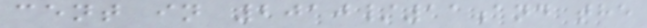cent in 2010/11and the
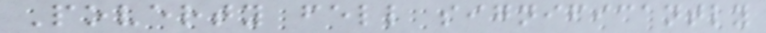Poverty fell significantly
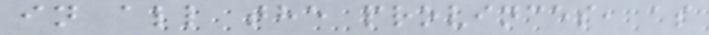in all the provinces, as
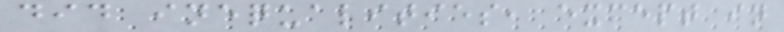did inequalities, except in
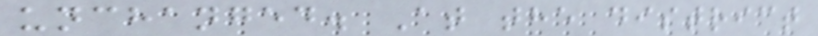unchanged. At the district
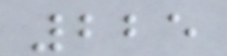225
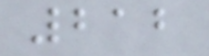212
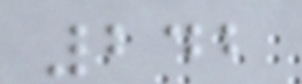242
